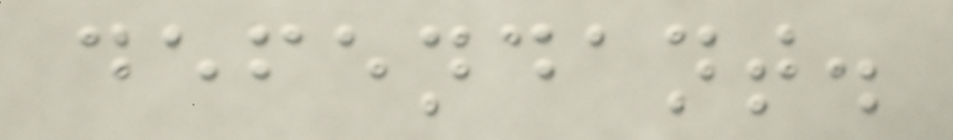defendant.
